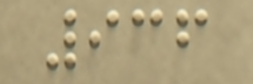936
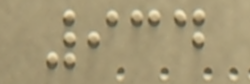934
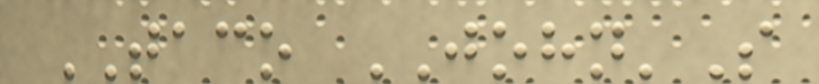TACO JOHN'S
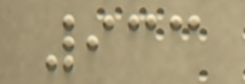933
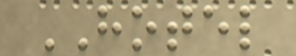HOTEL
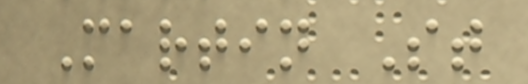Martin St
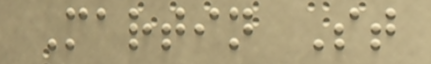Martin St
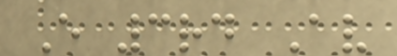E 3rd Av
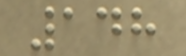148
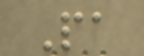Pa
